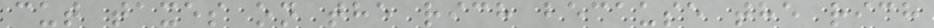cut taxes on the rich because the rich
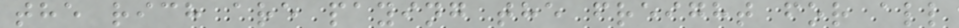the rich are paying the freight for all
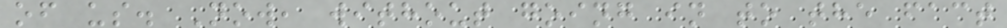of us. Now, without going in to the fact
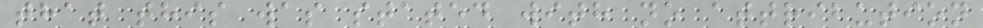that this was stated with no attribution
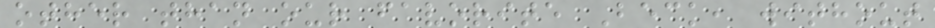other than our favorite Beck, without
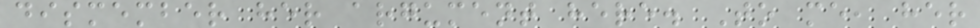dismember her argument here. To me, her
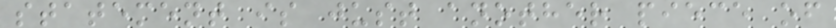statement is just another piece of
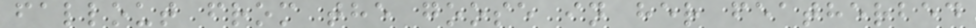fallout from the goose in her featherbed
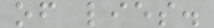of lies.
